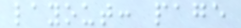layout: page
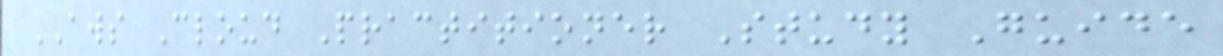AWS Cloud Practitioner Study Guide
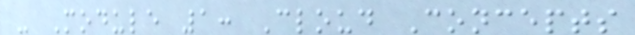- Module 1: Cloud Concepts
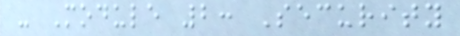- Module 2: Security
